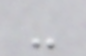-
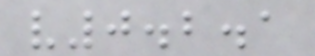v0.2.1
